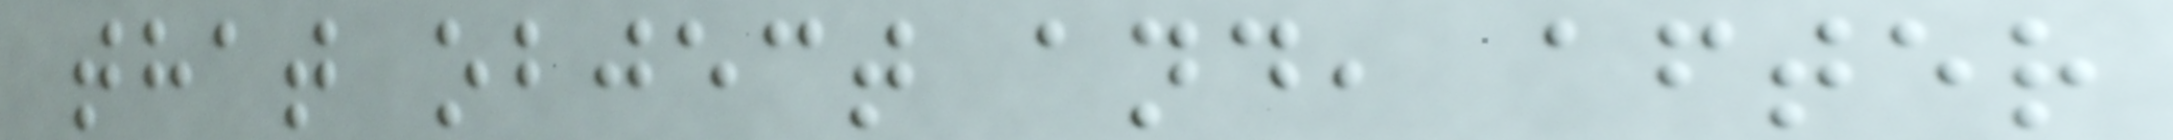that object and, after
